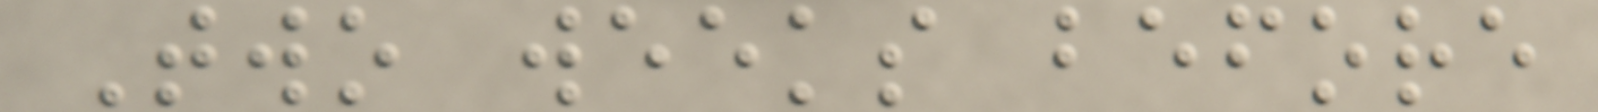Two weeks before
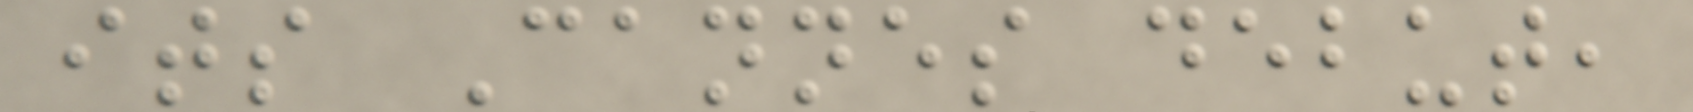its Cannes debut,
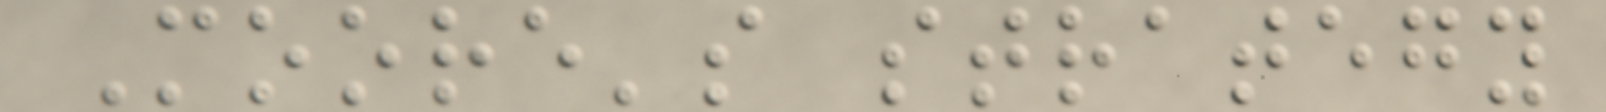Moore's strategy
